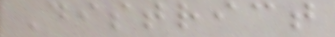District
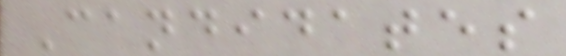Candidates
